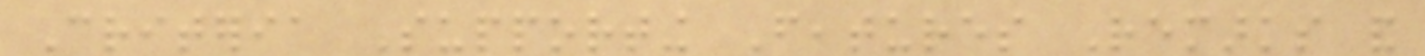Criteria Supporting Features Remarks and
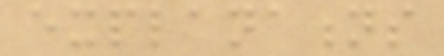explanations
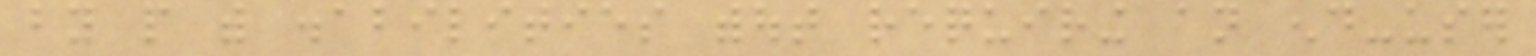by people with disabilities without requiring an end-user
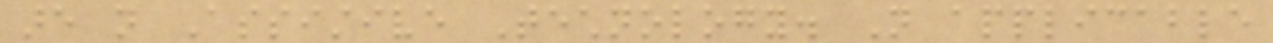are not Assistive Technology. Not applicable
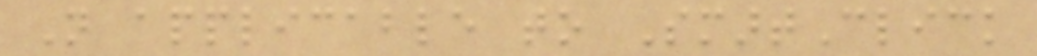Not applicable to SmartClick
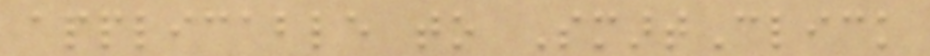applicable to SmartClick
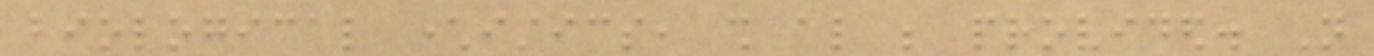biological characteristics, shall also be provided. Not
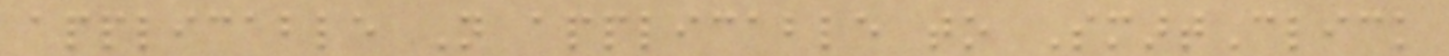applicable Not applicable to SmartClick
